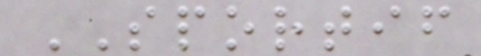SPORTIF
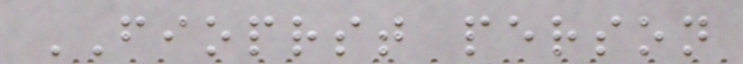FIOPRST person
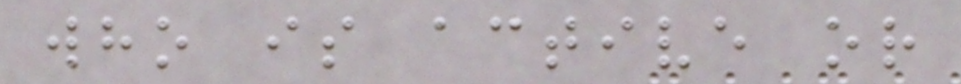who is active or
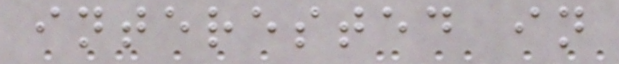interested in
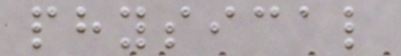physical
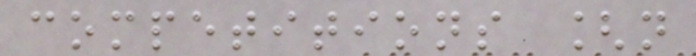competitions [n
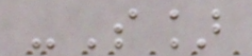-S]
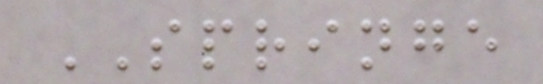SPRINGE
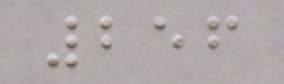256
